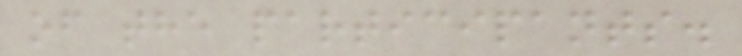of the participants.
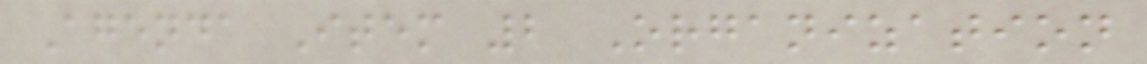Agenda Item 2 Organization
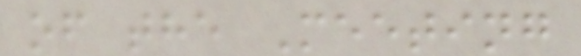of the Meeting
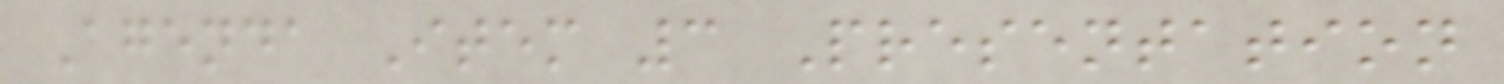Agenda Item 3 Presentation
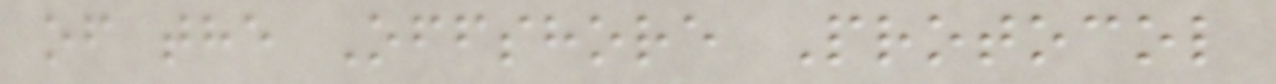of the Offshore Protocol
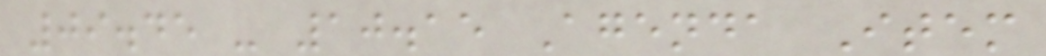09.45 - 10.15 Agenda Item
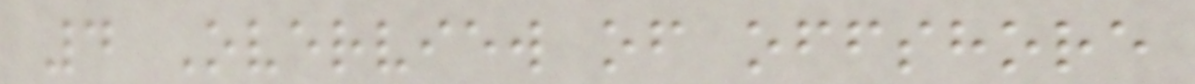4 Overview of offshore
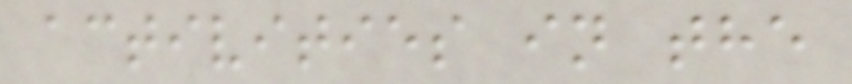activities in the
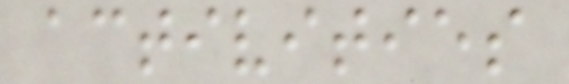activities
